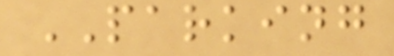PARKING
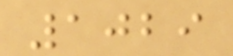1029
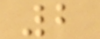2
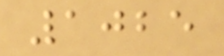1025
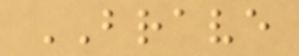BRAVE
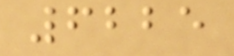6225
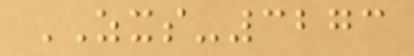ZXS-3273
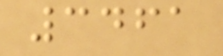3461
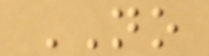NO
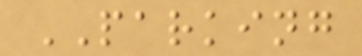PARKING
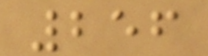256
